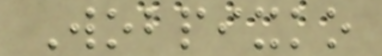Wobpixko
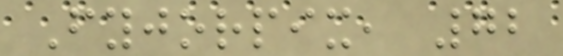Fyjorpix, 72
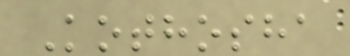Kothosha
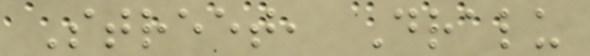Street, Dralu
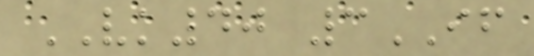VK40 3IF
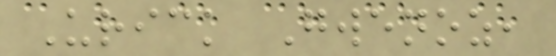Urick Gwenoz,
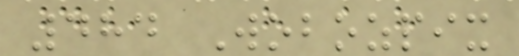484 Wobozpix
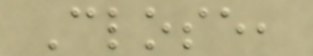Close,
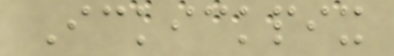Ickickpix
